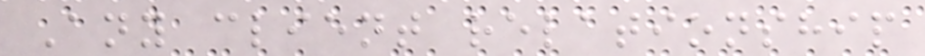Any client relationship
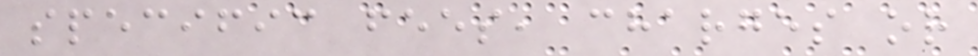specific fees, charges or
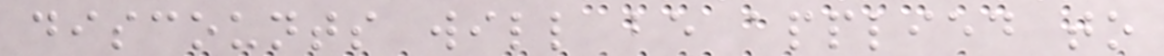discounts will be applied to
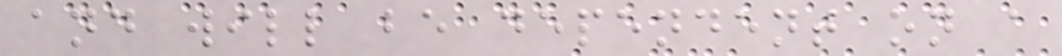and will be dependent on a
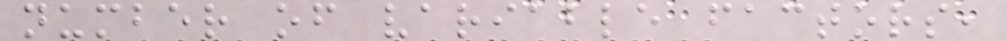number of variable factors,
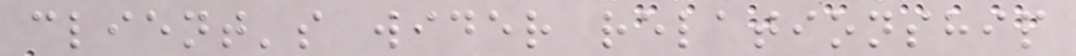client's wider relationship
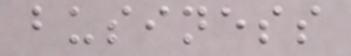business
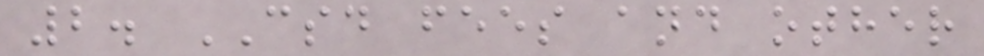2. CSD fees and other
